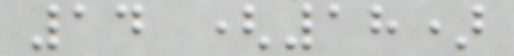14 (18)
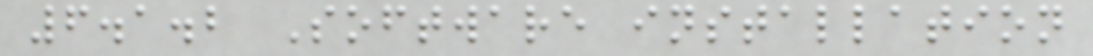6.1.2 Software installation
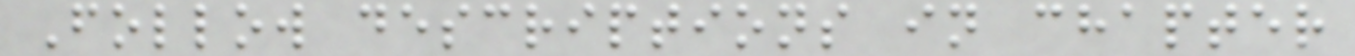Follow descriptions in chapter
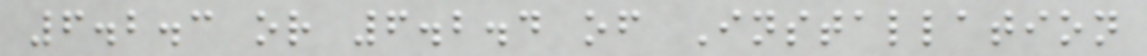6.2.3 or 6.2.4 of Installation
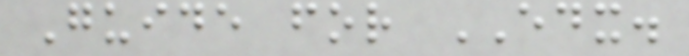Guide for EDX.
